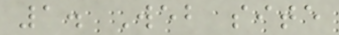1. Web site
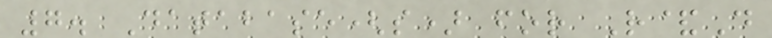7. Database(s) for R&D
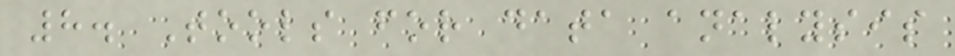8. Tools for data analysis
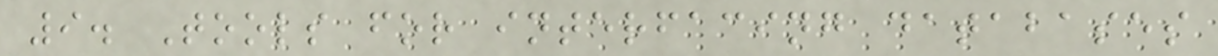9. Tools for interfacing databases
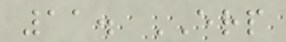11. ERP
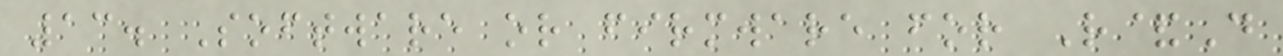13. Software or firmware for R&D
